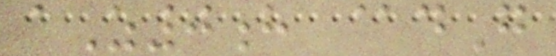aZ0h @dG
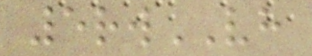5rwVH
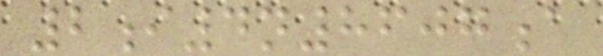2i4n8607a
